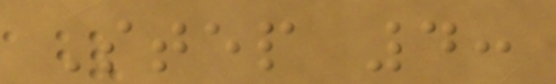Step 4:
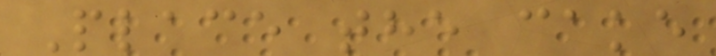Place the cake
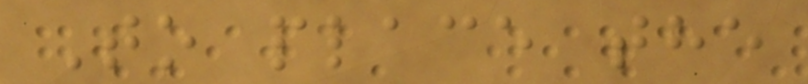To place the
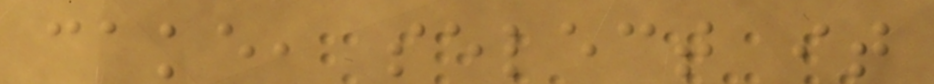cake, select it
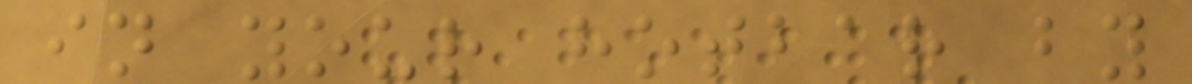in your hotbar by
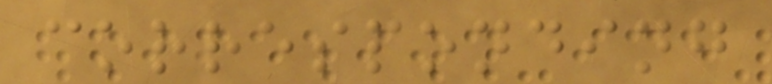corresponding
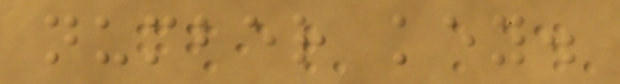number key.
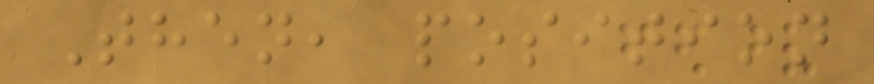Then, position
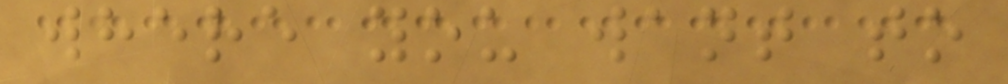where you want to
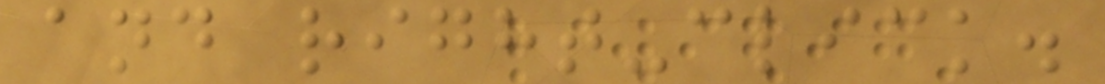and right-click.
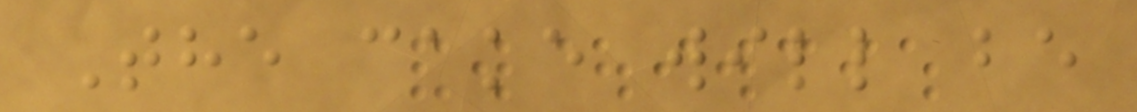The cake will be
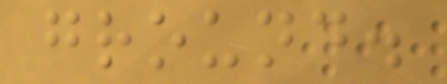ground.
